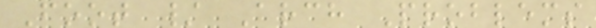Foot / Arch Problems
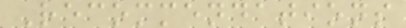Recommendations
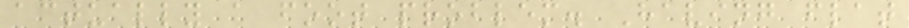actually a foot problem. Having flat
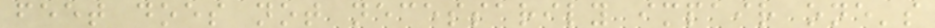feet does not necessarily impair one's
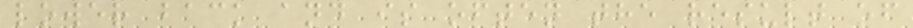lower back and is often the result of
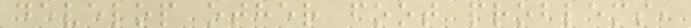develop other foot problems,
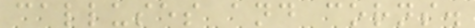calluses and corns.
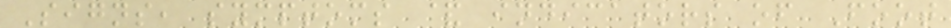Signs, symptoms & indicators of Foot
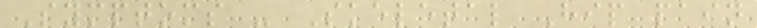Symptoms - Skeletal Hip pain
